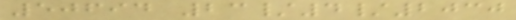50694 23/4/2030
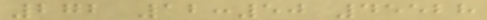272 12:50 45528
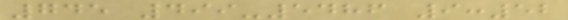745 499-5486 9:52
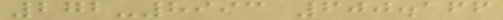272-8993 600.166
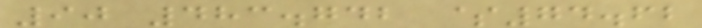90 483.742 $74.62
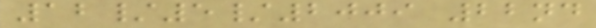12/5/2009 22nd
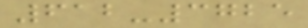612-3725
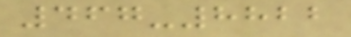467-8822
